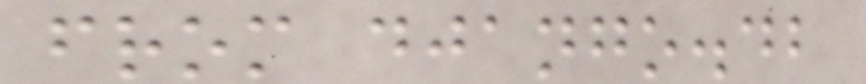from django.db
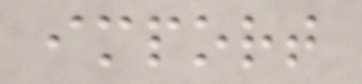import
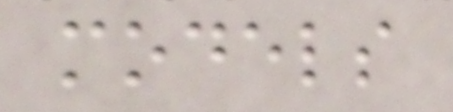models
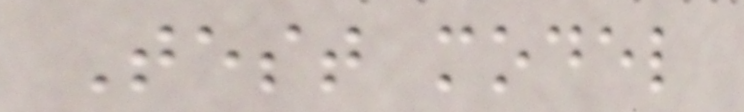Test model
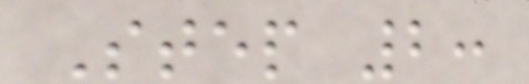Step 2:
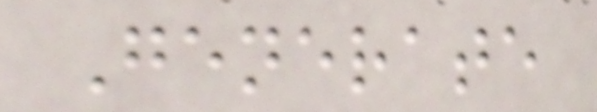Generate
